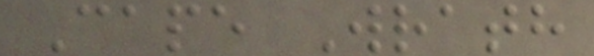Cape Wrath
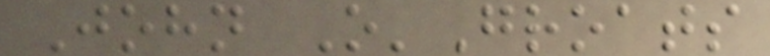John O'Groats
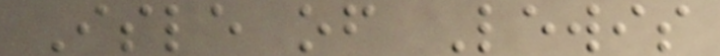Isle of Lewis
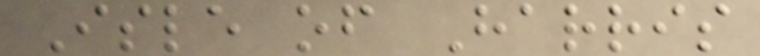Isle of Harris
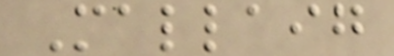Mallaig
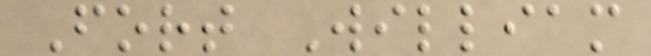Fort William
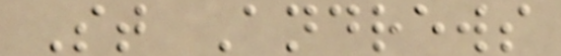St Andrews
